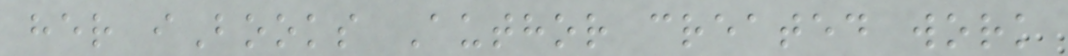her iBooks Author created work
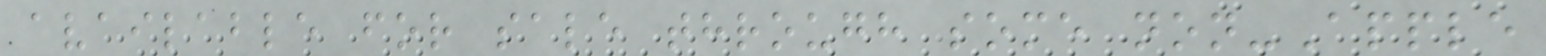available for sale through some non-Apple
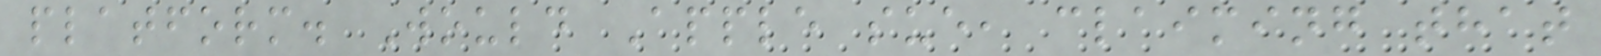platform. Would Apple sue, claiming that
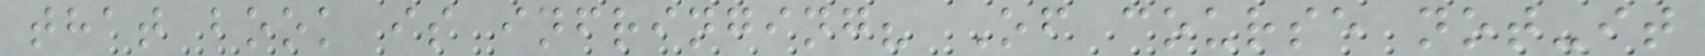that book is infringing? Of course not-it
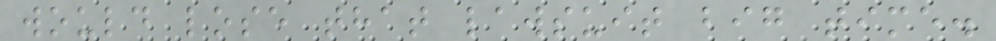would lose that lawsuit big time.
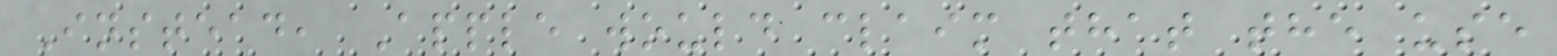Instead, Apple would claim that the use
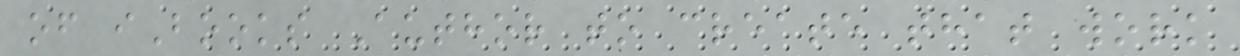of iBooks Author to create that work
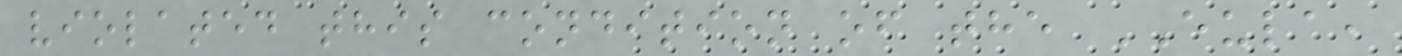violated this condition of the EULA,
